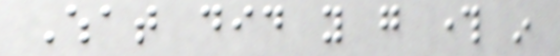What did you go through in
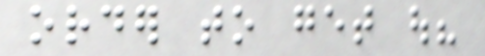order to get out?
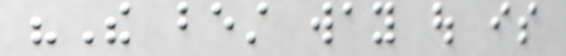"The best way out is
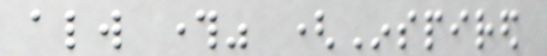always through" (Inspired
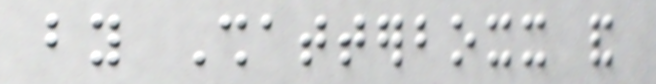by Shatterboxx and
